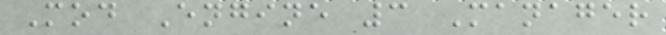Mod Engine 3 Manager
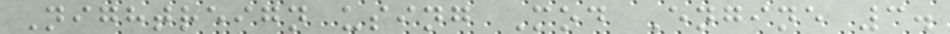Nightreign using Mod Engine 3.
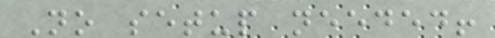No setup needed!
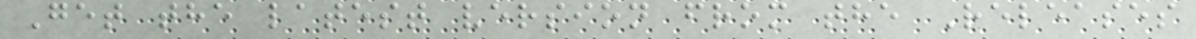Get the latest version from the Releases
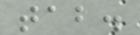tab.
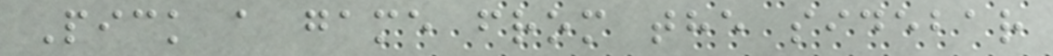Pick a game from the sidebar
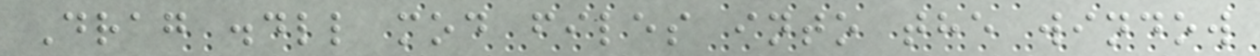Drag .dll mod files into the window
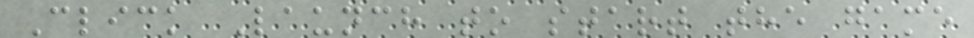Click Launch to start the game
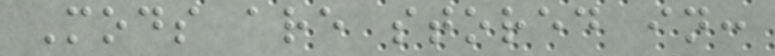Mods are stored in:
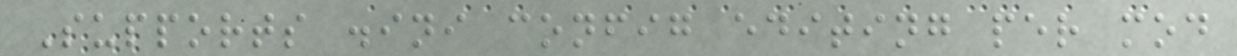Supports .ini config editing per mod
